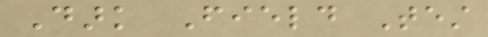Dark Field Test
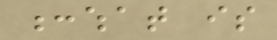:what is
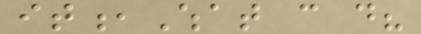it,What can do?
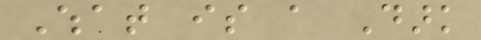What is a Dark
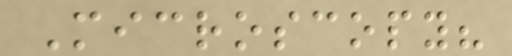Microscopy?
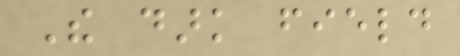The dark field
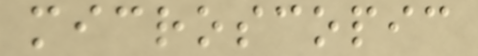microscopic
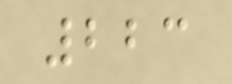223
